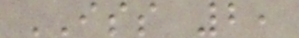ISS 2,
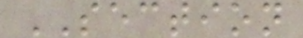SECTION
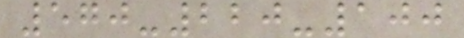570-220-100
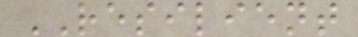RESILIENT
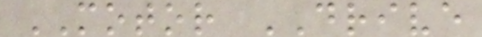MOTOR DRIVE
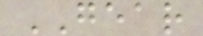GEAR
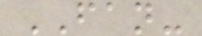FAN-
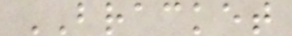BRACKET
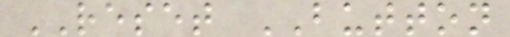RESET BUTTON
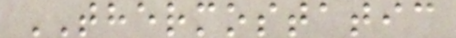THERMOSTATIC
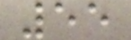55
